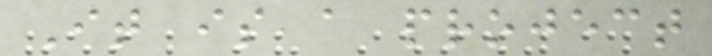It is a project
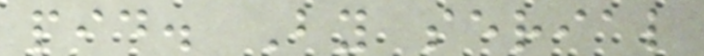pid. By serial
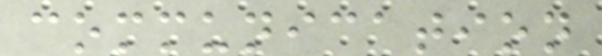communication
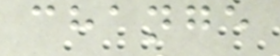change
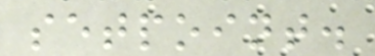setpoint.
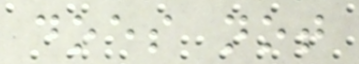does not
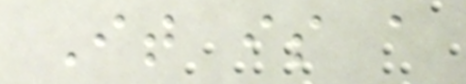It is a
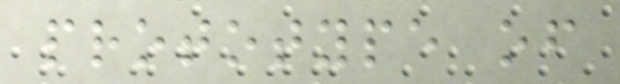prototype of
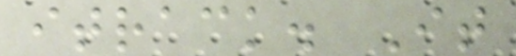itrack. It
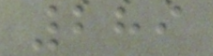289
